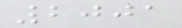2001
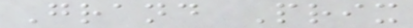Grand Prix
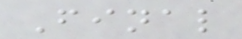Final
